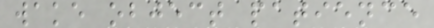wake object patience
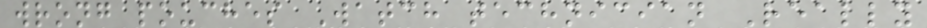wrong pouches Watch technician Really
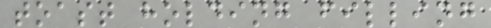toast holding filling
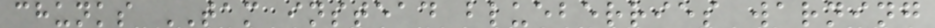chunks TAM instead blueberries warning
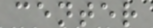center
